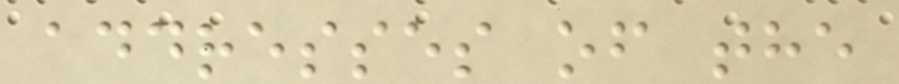addresses of the
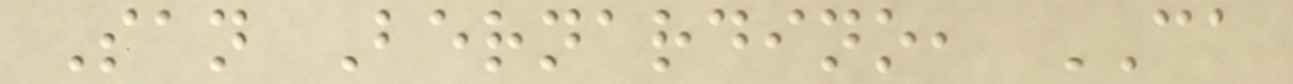San Bernardino, CA
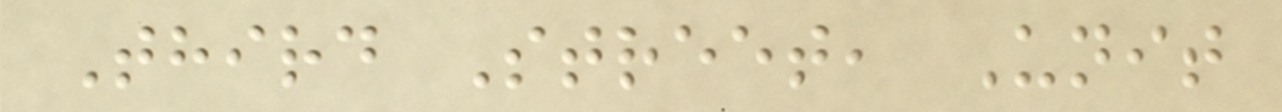Third Street, Unit
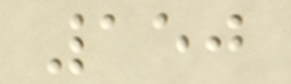150
